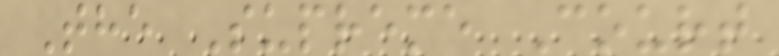The Supreme Court
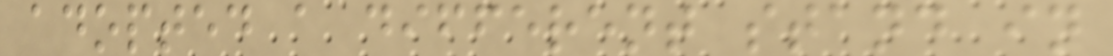adopted a different stand in
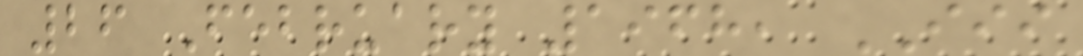26 February 1968, III
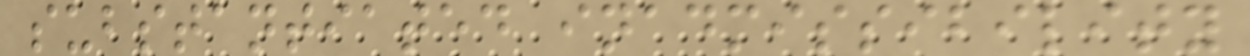substantiated inadmissibility
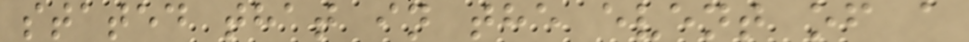stated that in the event of a
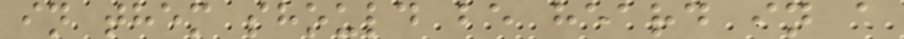in them should be heard in a
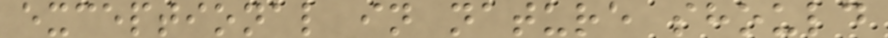exceptional in nature should
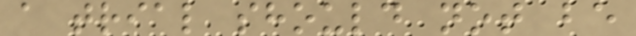a trial should not be
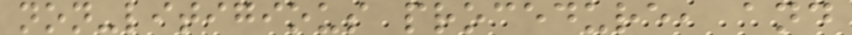non-litigious procedure, and
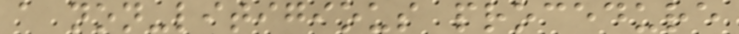a non-litigious procedure
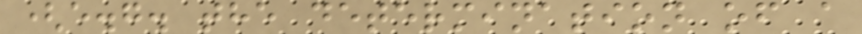(e.g. the determination of a
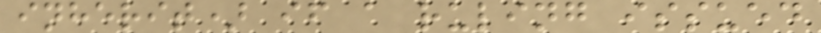inherit) if a ruling issued
